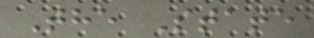The State
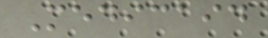Medicaid
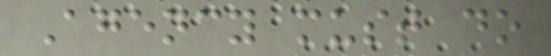Agency must do
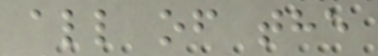all of the
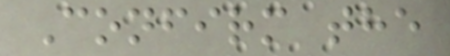Confirm the
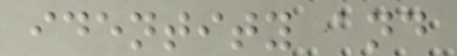identity and
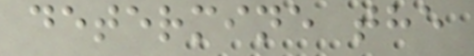determine the
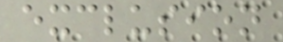exclusion
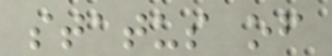status of
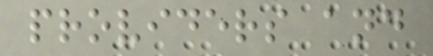providers and
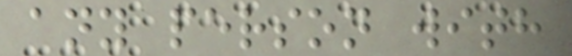any person with
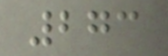273
